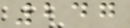247
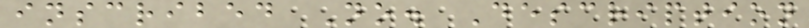inscribed No. Description
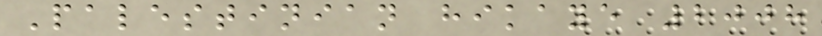Palestinian hikaye 2008
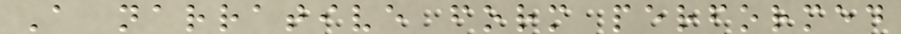A narrative form performed
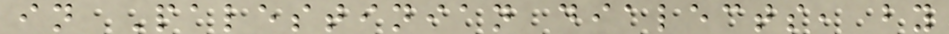in Palestinian dialects, by
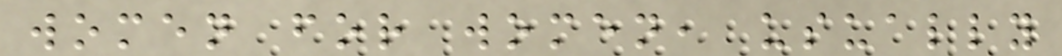women for women, usually
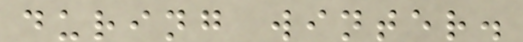during winter.
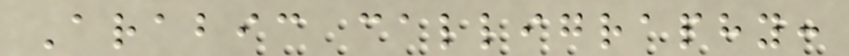Arabic calligraphy:
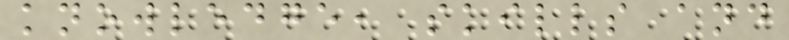knowledge, skills and
